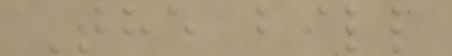The bill
